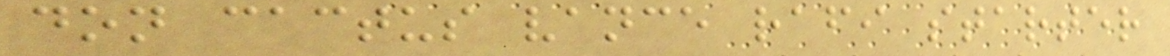don cactus vance rafi starter
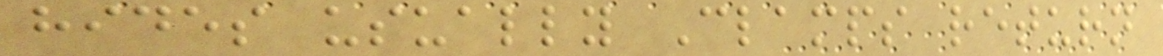hides usually Clamps return
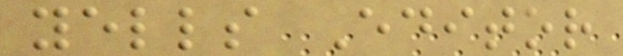yells Editor
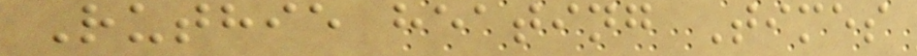Ruthie heating Times
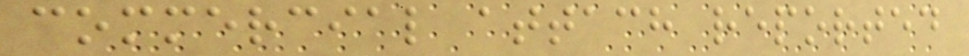commercial attach reported
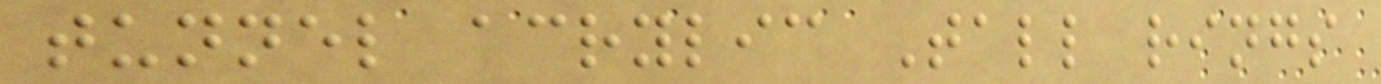tunnel acrylic Tall rings
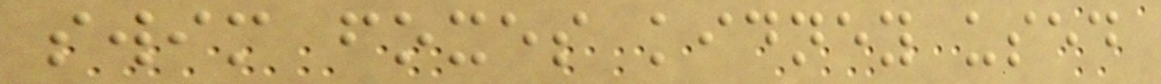swim foxes kidney used
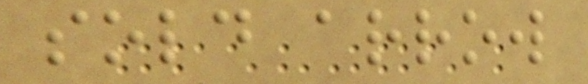sold arrow
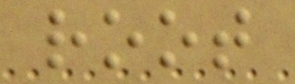root
